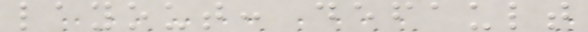layout: default
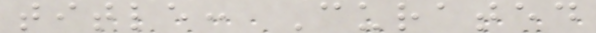title: Curated
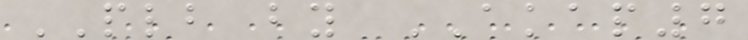PLB by AKAP7
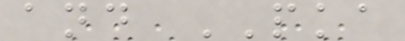and PKA
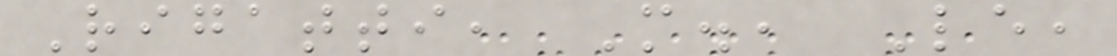Rigatti, M., Le,
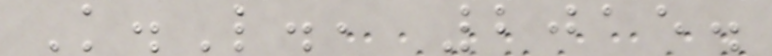K.L., 2015.
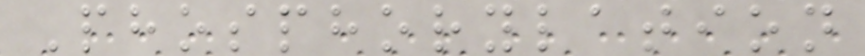Phosphorylation
